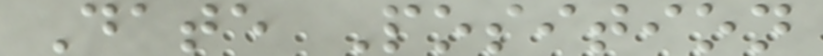Date Position
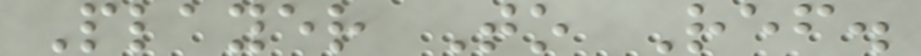Player To Ref.
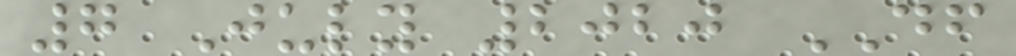7 July 2020 DF
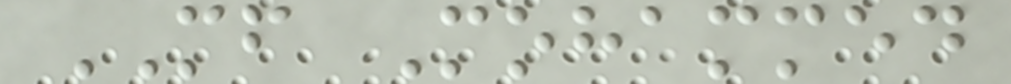MF Mohammed
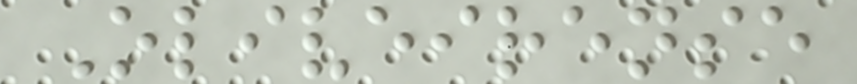Oliveirense
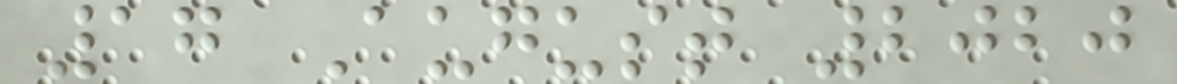17 August 2020
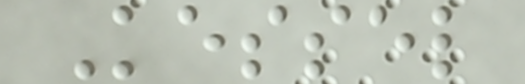Kessel
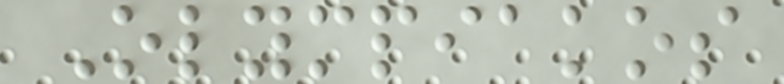Olympiakos
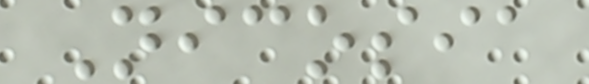Nicosia
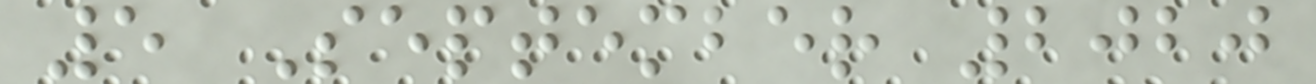5 September 2020
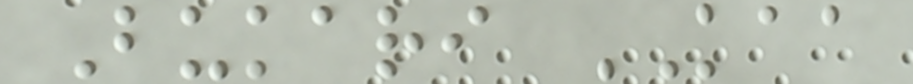Bukari KAA
